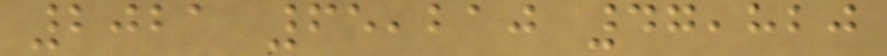2021 65,210 47,820
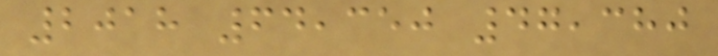2018 64,350 47,380
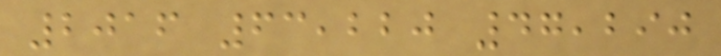2016 63,220 47,290
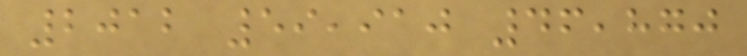2012 59,910 46,870
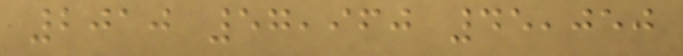2010 57,960 45,050
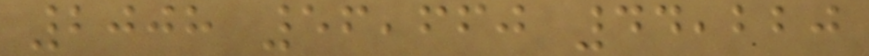2008 56,660 44,220
